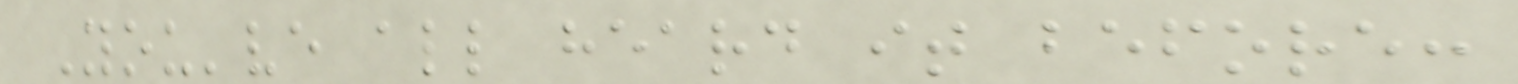You've all heard it before:
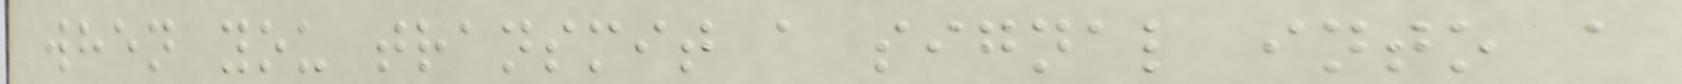when you transmit a signal into a
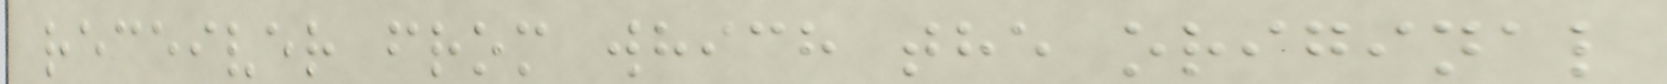receiver from which the original
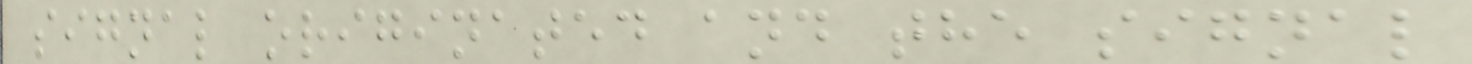signal originated and the signal
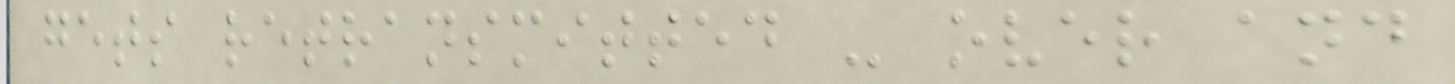gets retransmitted - over and
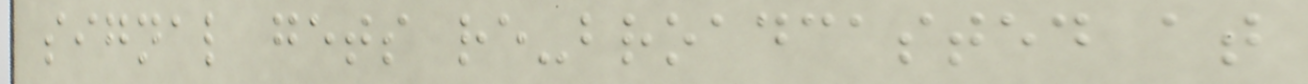signal gets re-broadcasted at
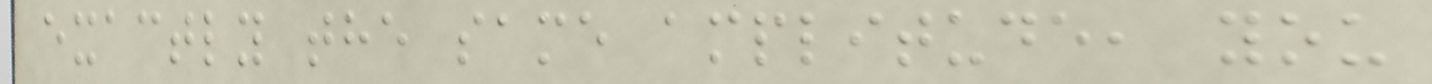exactly the same amplitude, you
